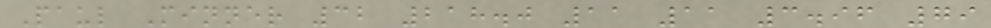Paul Minner 32 218.0 11 11 3.96 79
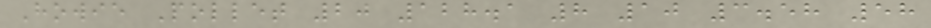Howie Pollet 20 128.1 8 10 3.58 58
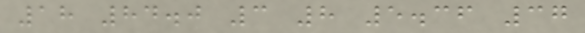18 84.0 3 8 5.36 37
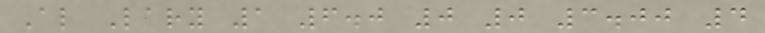Al Lary 1 6.0 0 0 3.00 4
